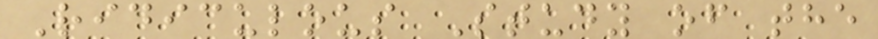Ridiculous Study of the
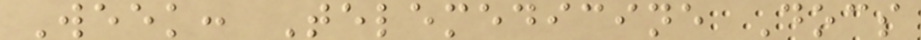Week: Telemedicine Docs
